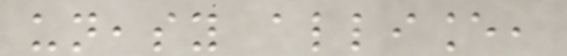uneasy alliance,
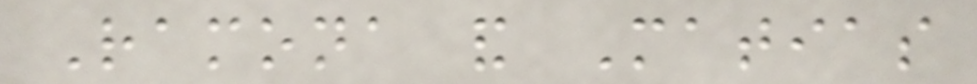Ramona and Matias
